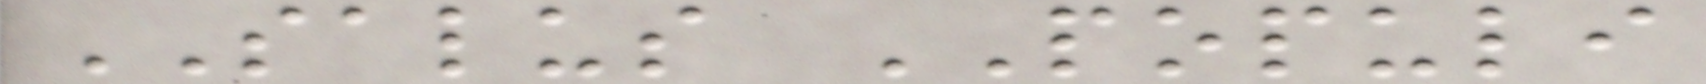SALUS POPULI
